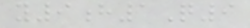y9h1Q9
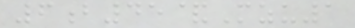6b45&Mzu1
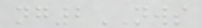ng2NWS
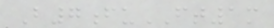B7fuFT1m
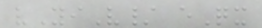vYiV/ eQx
